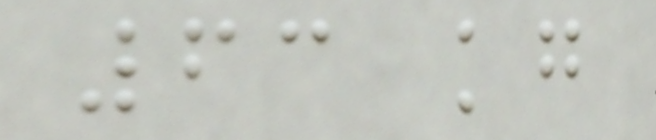63 kg
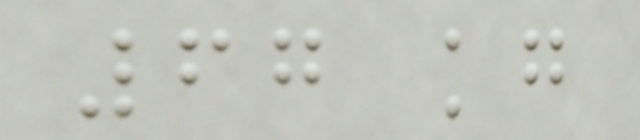67 kg
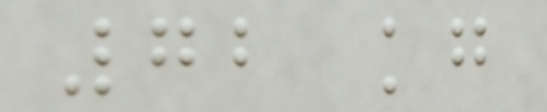72 kg
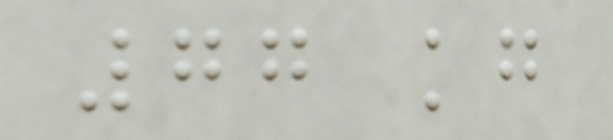77 kg
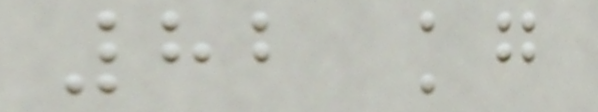82 kg
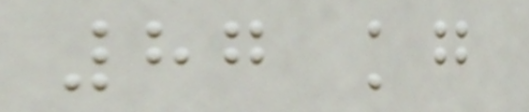87 kg
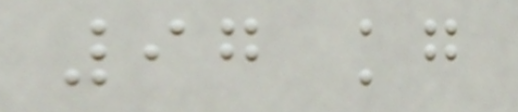97 kg
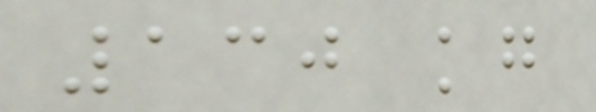130 kg
